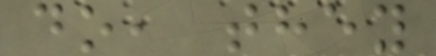do, they
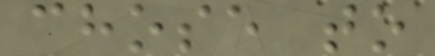chose to
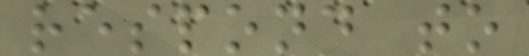respond to
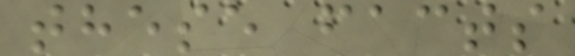these facts
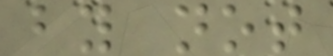by not
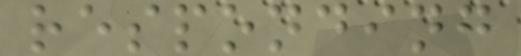responding
